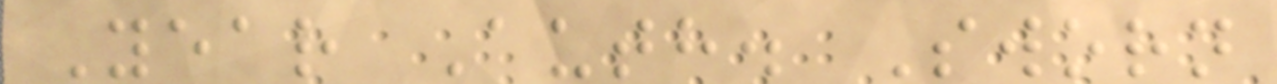Year Auth. Sworn
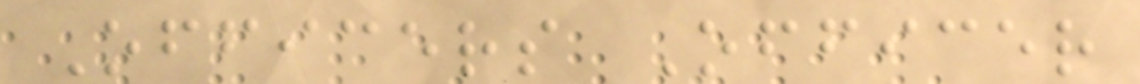Officers Officer
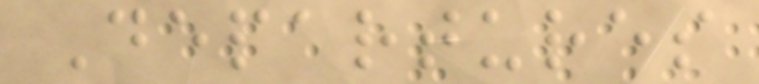Departures
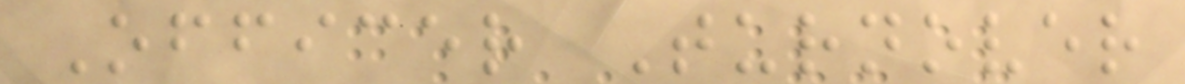Officer Turnover
